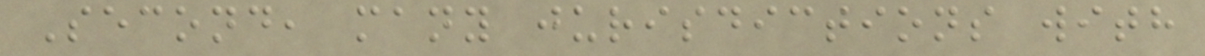Second, many jurisdictions with
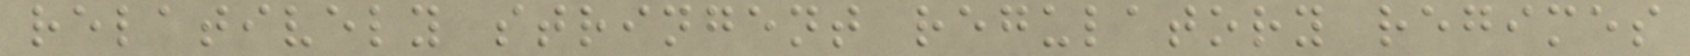relatively stringent regulatory regimes
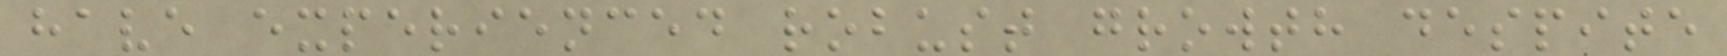have experienced robust growth despite
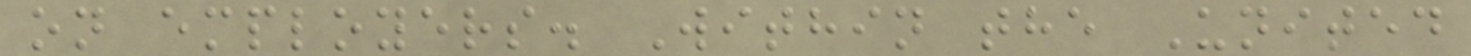on employers. Within the United
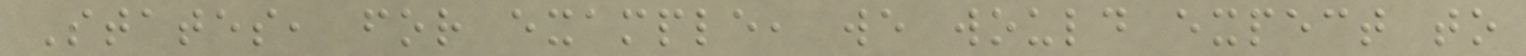States, for example, we would expect to
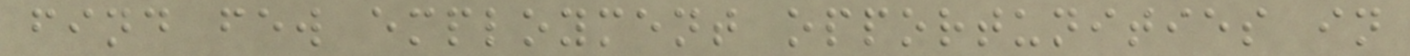find few employment opportunities in
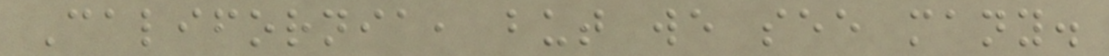California, but we see many.
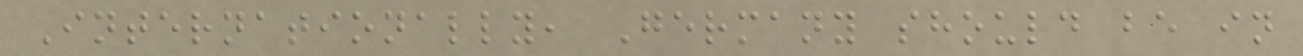Internationally, Germany should be in
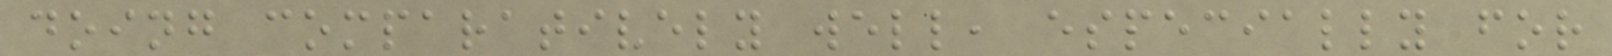doing comparatively well, especially for
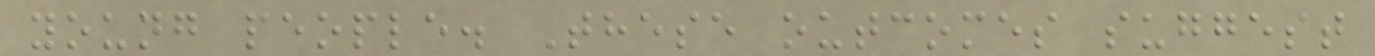young people. These outcomes suggest
